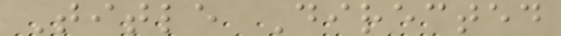Title Directed
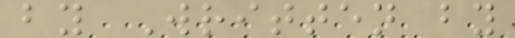by Written by
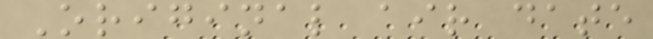Original air date
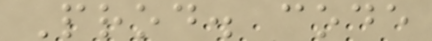Prod. code
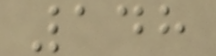148
